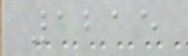1215
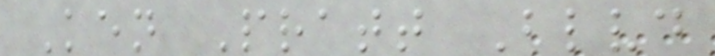Ken Pratt Blvd
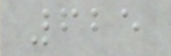625
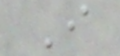I
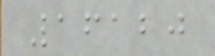16120
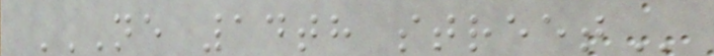NE 14TH STREET
